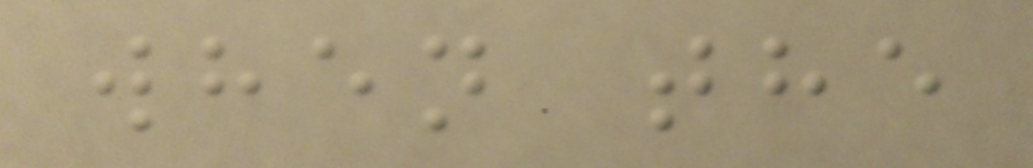when the
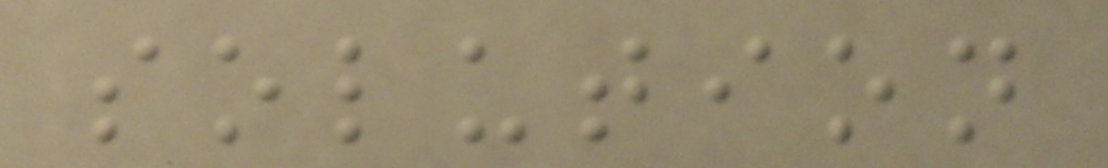solution
